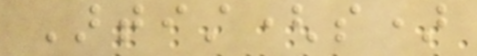Artist(s)
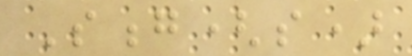Song(s)
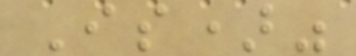Is)"
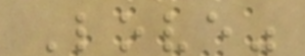Love"
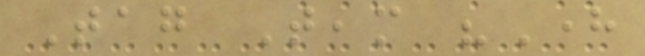Tag Team "Here
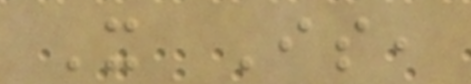It Is,
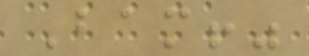Bam!"
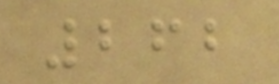262
